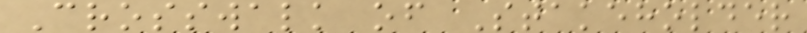Crosswalk of Stakeholder
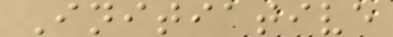Initiative
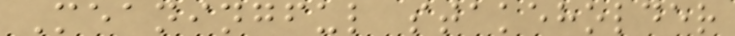Meaningful stakeholder
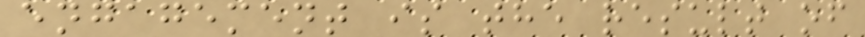engagement is the result of
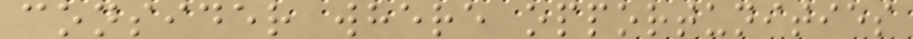consider where opportunities
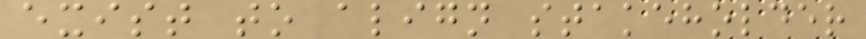exist to align stakeholder
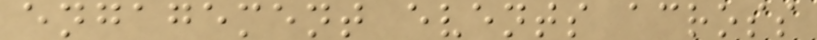engagement events across
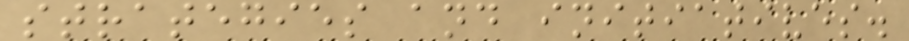strategies and initiatives.
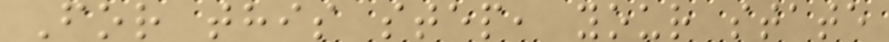For this step, your state
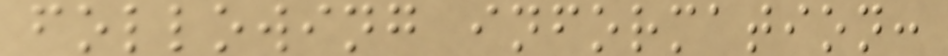following information:
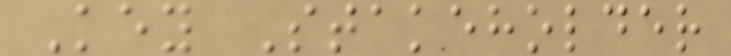Key Stakeholder
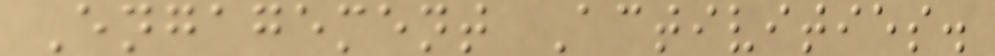Engagement Activities.
